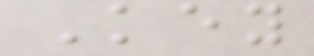Key
